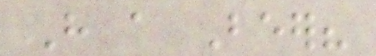Have a Beer?
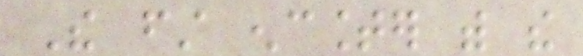The first encounter with the
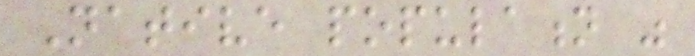Native population was
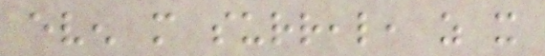even more surreal, as it
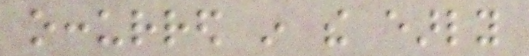occurred in the early
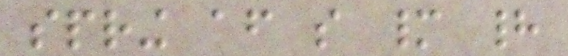spring after so many had
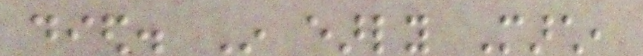died. In early March,
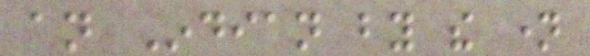an Indian by the name
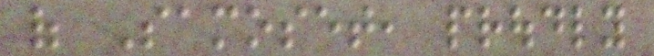of Samoset, proudly
